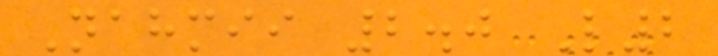Nahmii 2.0 L2
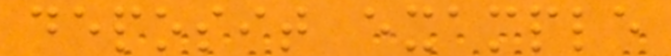deposit example
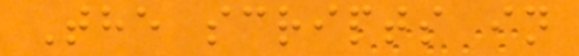The scripts in
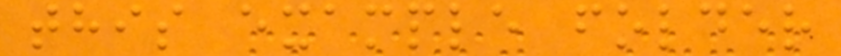this example folder
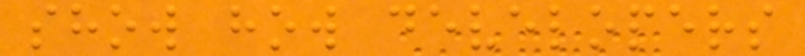show how developers
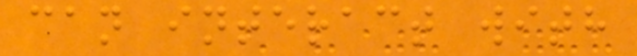can interact with
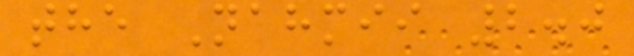the Nahmii 2.0
